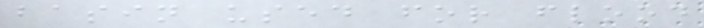basin used for flood
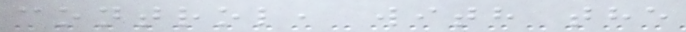control, with the
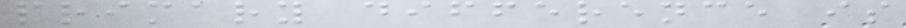primary difference is
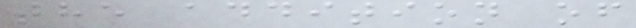the addition of
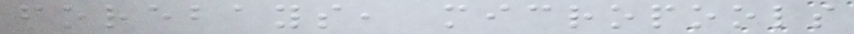forebays, micropools
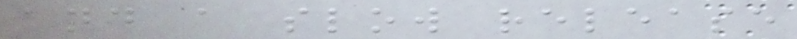and a slow release
